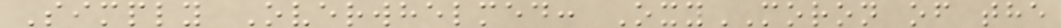Simply Overwhelmed: OxyMORON of the
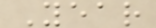Year
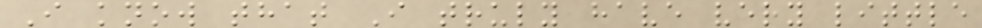I know that I truly have very little
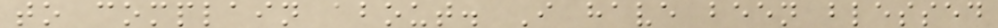to complain about. I have been blessed
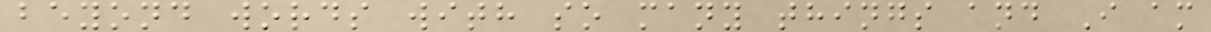beyond words with so many things and I am
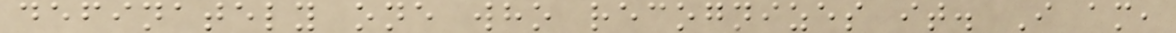definately one who recognizes it. I am,
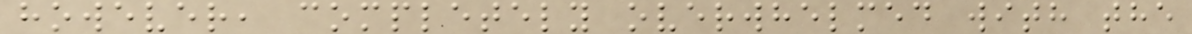however, completely overwhelmed with the
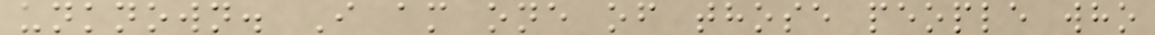unknown. I am one of those people who
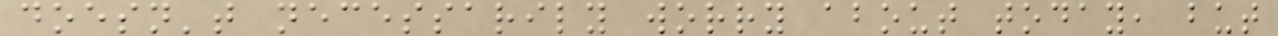doesn't necessarily worry about today, but
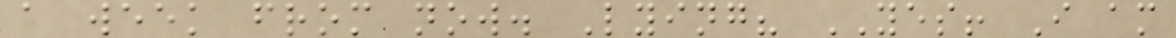a week from now. Lying? YES! I am
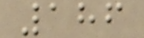186
